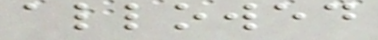allowed
